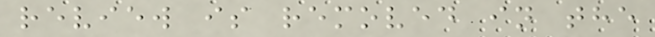review is removed in the
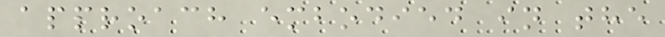approach embodied in the
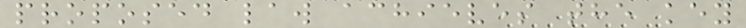proposed law achieves the key
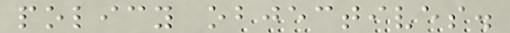policy objectives.
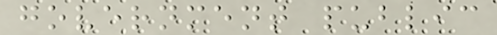government public
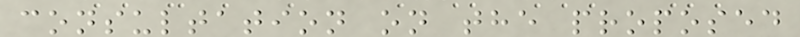consultation on the proposed
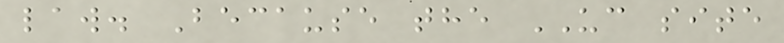law. Because the UC site
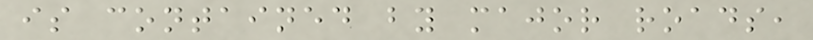is contained by major roads,
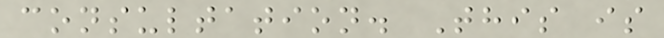consultation. This is
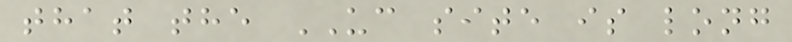that the UC site is long
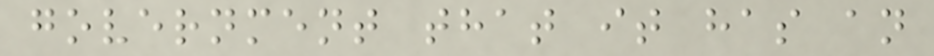government that it has an
